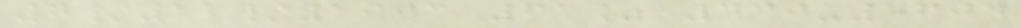7/12/1903 61% 439-5604
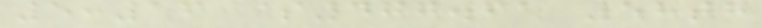5:16 $477.61 58th
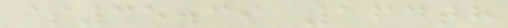$35.39 164th
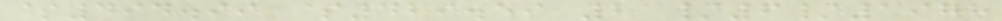$494.99 $429.59 21/6/1978
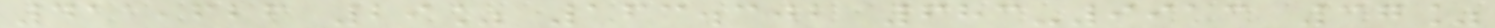411,626 29% 163.302 683-9913 37%
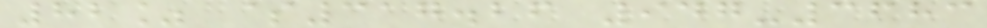82% $317.26 947-3683
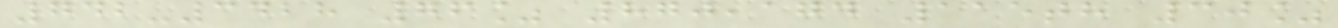742-3428 76% 870,174 115th 30%
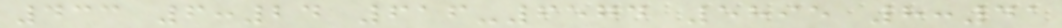433 6:24 616-6574 5895 8:41
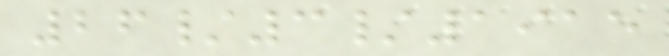26/3/1915
